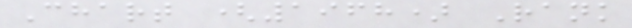Chart (1968) Rank
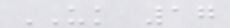UK 17
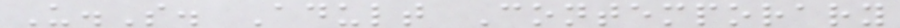U.S. Adult Contemporary
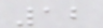12
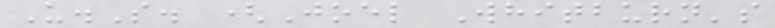U.S. (Joel Whitburn's
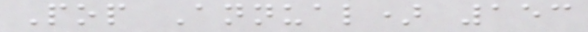Pop Annual) 153
